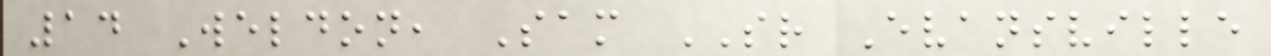14 Weldon, Sam SR Evansville
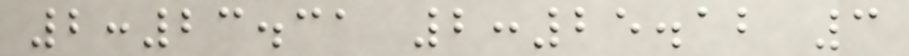2:23.31 2:25.12 3
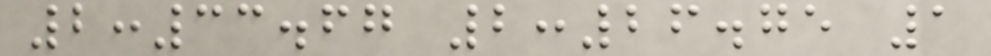2:33.67 2:26.75 1
